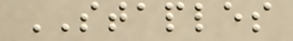STAPLES
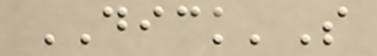DICK'S
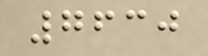7630
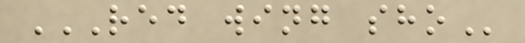RED WING SHO
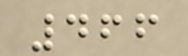466
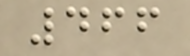466
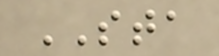STA
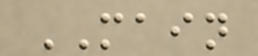MAIN
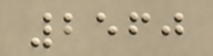2560
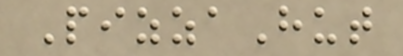PizzaHut
